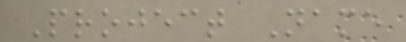Project Name
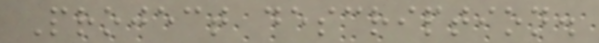Project description.
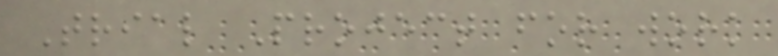Trial Project for work
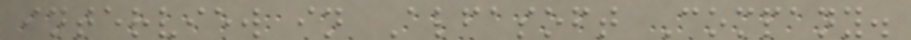interview in Alfasoft Company.
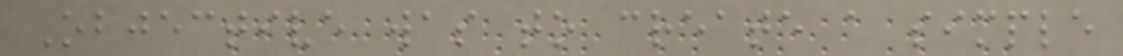Objective was to create a simple
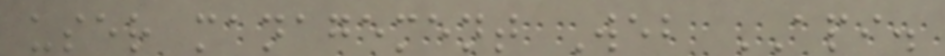user management Web API.
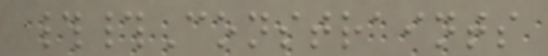##Constraints
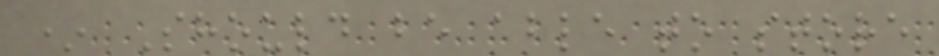* Should be able to store
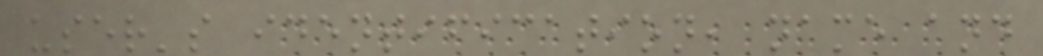user's identification, name and
